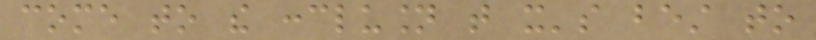come to the conclusion that it's best to
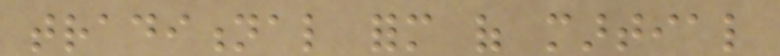traditional form of martial
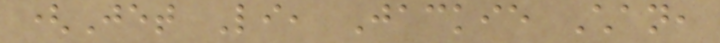(Jet Li, Jackie Chan,
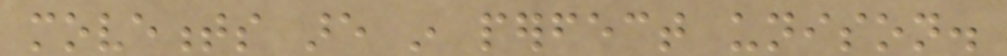movements are in perfect unison.
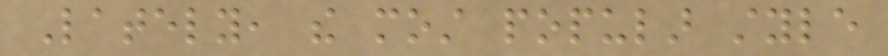Lately, the most popular style
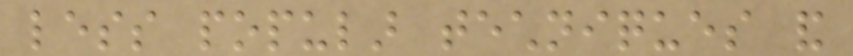less popular techniques and
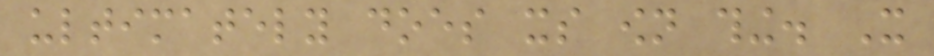ultimately does its own thing. It
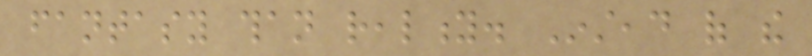fantasy than reality. Instead of the
